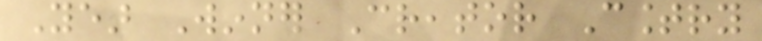Year Winner Creator Country
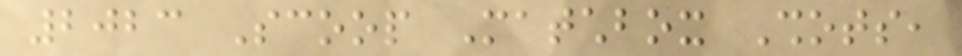2023 Scoop Matchbox Shots,
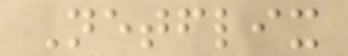Netflix
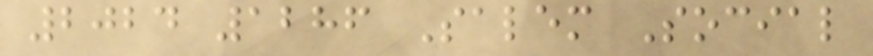2024 1286 Salem Social
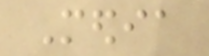Media
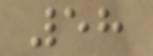58
